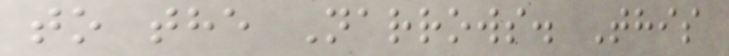to the Narrows. This
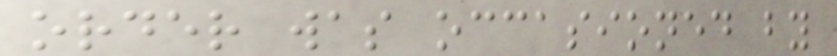order was occasioned by
